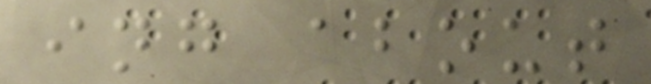ing about
